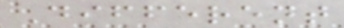Different
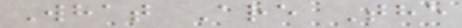What Are The
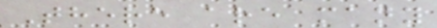There are many
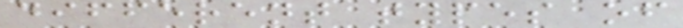different types of
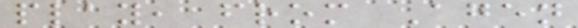play, from Agen
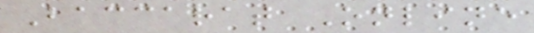Baccarat Online
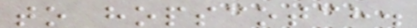to hopscotch.
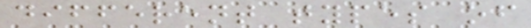different types of
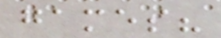games?
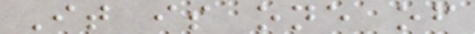It is one of
